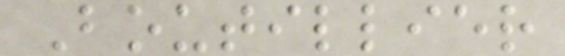Boutillier
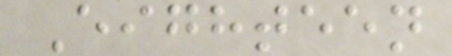Eighteen
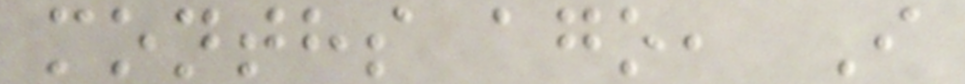months ago, I
